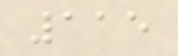115
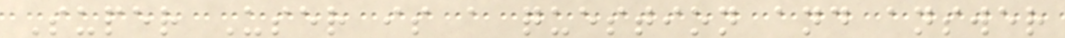Super User is a question and answer
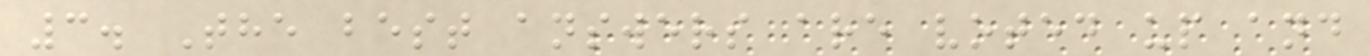3. The best answers are voted up and
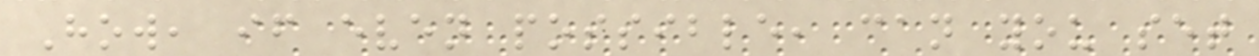How, if even possible, can you set
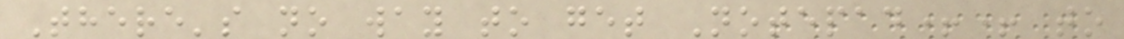There's no way to get Notepad++ to
